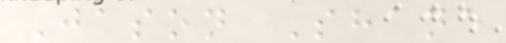Jason Shane
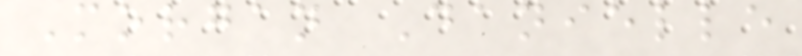Morgan Danielle
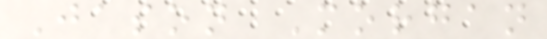Jason Morgan
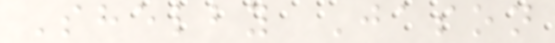Shelby Jason
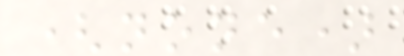(none)
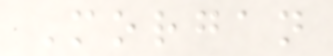Morgan
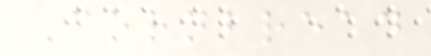Cornbread
